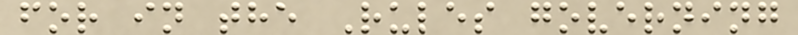for in the Rules governing
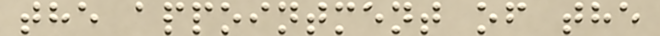the appointment of the
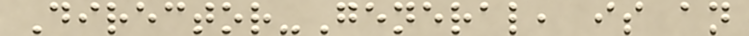Director-General, is an
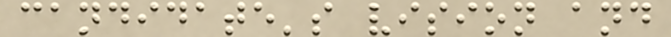candidate's vision and
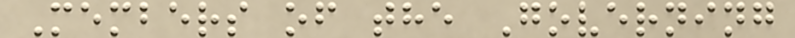Members of the Governing
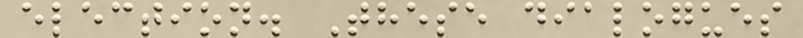election. These dialogues
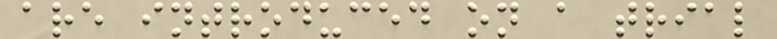are introduced on a trial
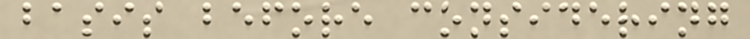basis before considering
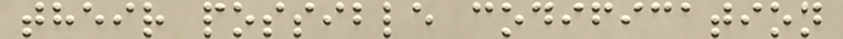their possible codification
